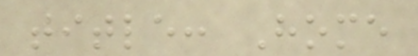title: Home
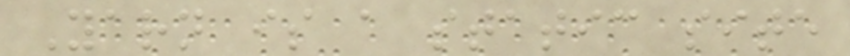Yarn is a static site
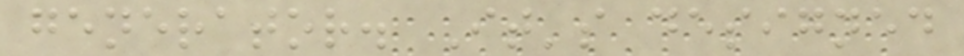generator. It's designed
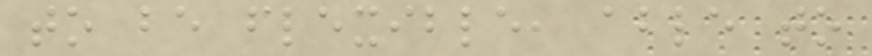to be flexible, able to
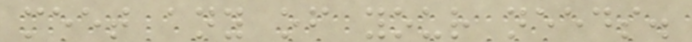meet any of your needs.
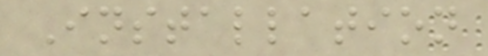Installation
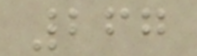267
